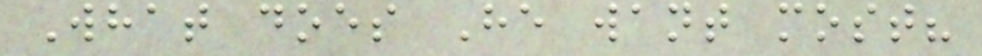What does He want most?
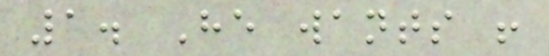1. He wants !
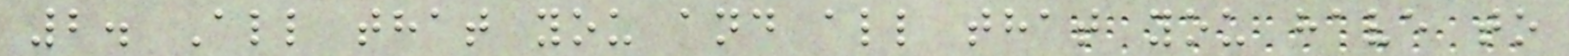2. All that you and all that you have to
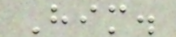Him.
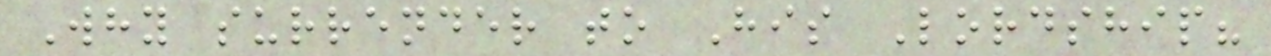Why surrender to His Lordship?
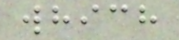which
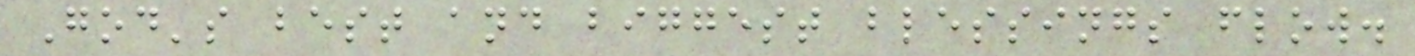God's best and biggest blessings flow.
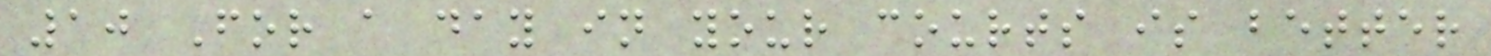10 For a day in your courts is better
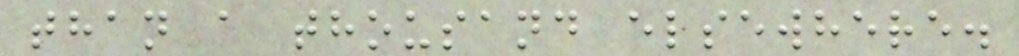than a thousand elsewhere.
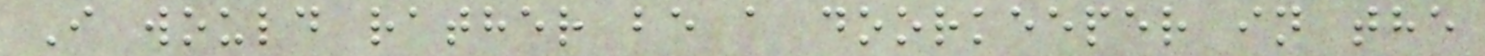I would rather be a doorkeeper in the
